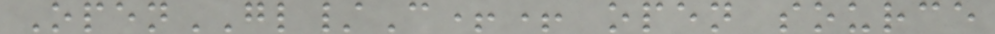OpenGL/C++ open source
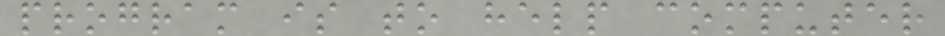program is to help computer
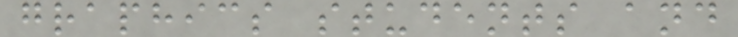graphics students and
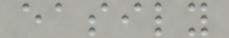easily
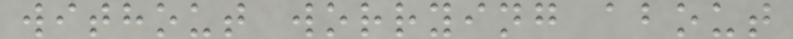without worrying about
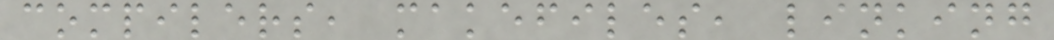compilers, makefiles, linking
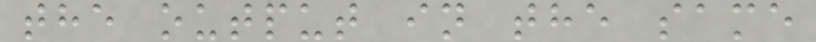the output in the same
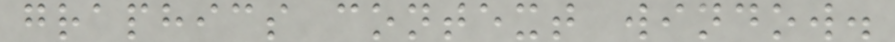graphics context window.
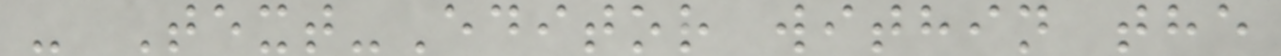- Text-Editor within the
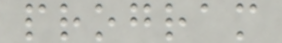program
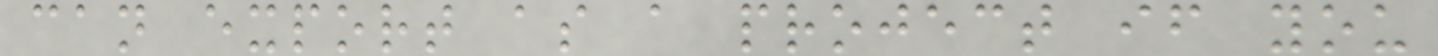can export as a project if you
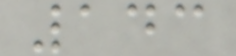143
